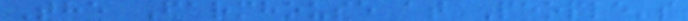The Farmhouse at People's
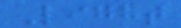Light
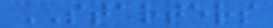STARTERS
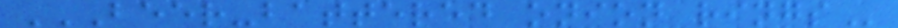BEER-BATTERED ONION RINGS
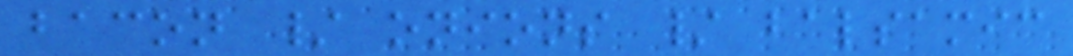bacon / onions / balsamic
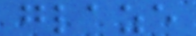glaze
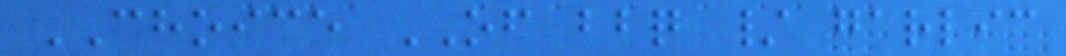CHOICE OF bbq / garlic
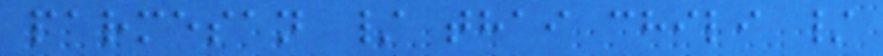parmesan / thai chili /
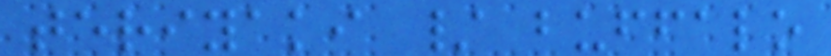teriyaki / buffalo
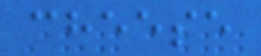cheese
